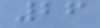26
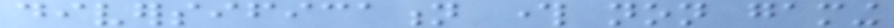diversification through non gaming
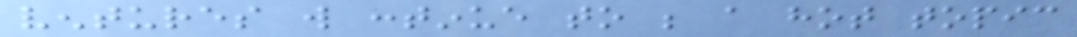ventures will continue to be a hot topic
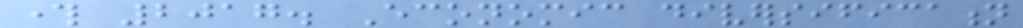through 2017. Economic diversification
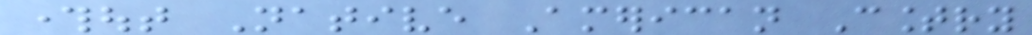throughout Native American Country
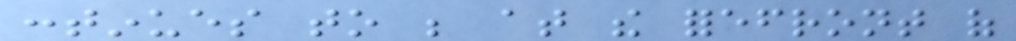continues to be at the forefront of
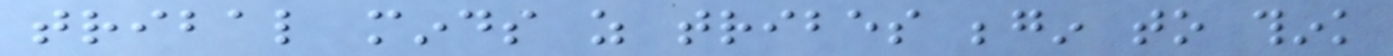tribal minds as tribes begin to think
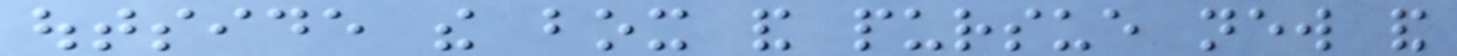outside the box and pursue new and
